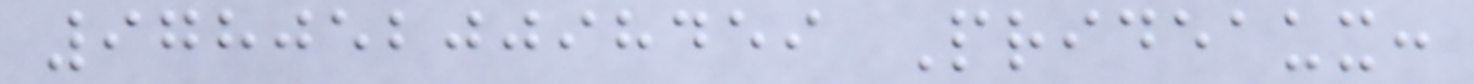9780520098459 Prideaux:
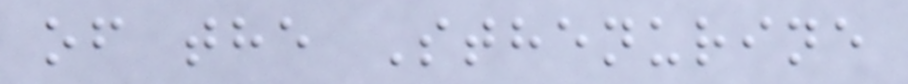of the Sthenurine
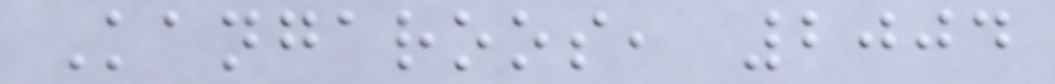Kangaroos, 2004
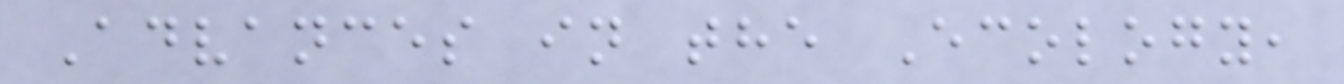Advances in the Ecology,
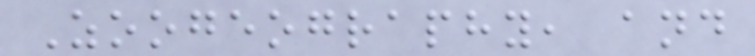Zoogeography, and
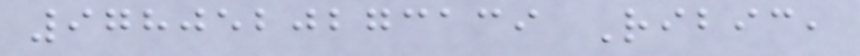9780520273139 Ribic,
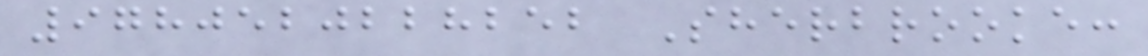9780520228252 Sherbrooke:
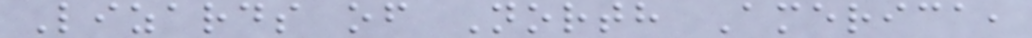Lizards of North America,
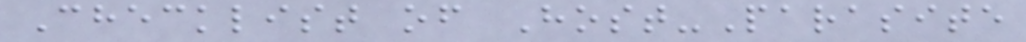Checklist of Host-Parasite
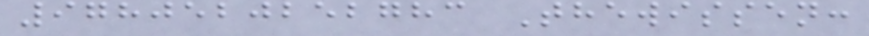9780520252783 Thewissen:
